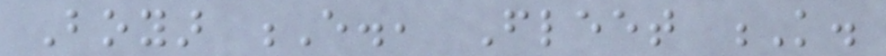Boyar E., Fleet K.
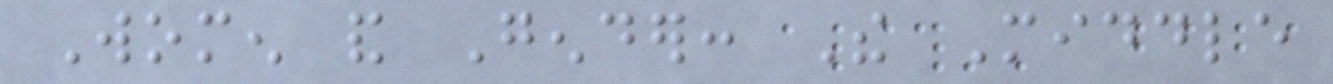Women and Gender: The Middle
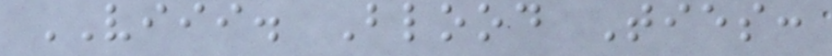VIII. Blood Ties:
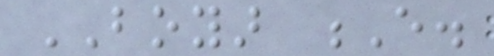BOYAR E.
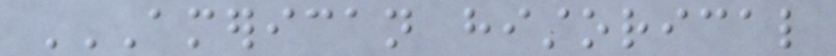AMERICAN HISTORICAL
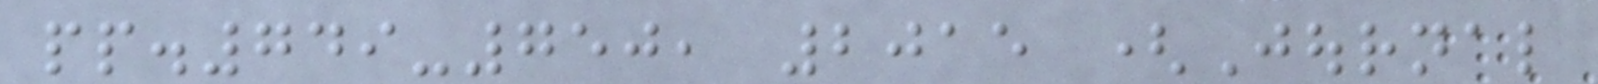pp.749-750, 2015 (Journal
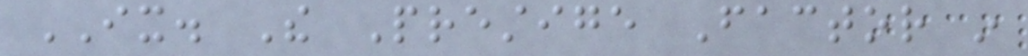IX. The Prestige Factor in
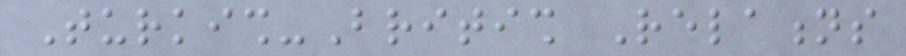Turkish-British Relations
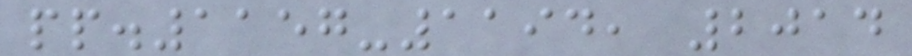pp.1157-1194, 2014
